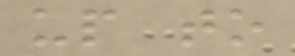up to
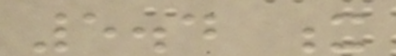5.4 x
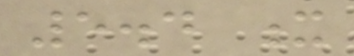5.4 x
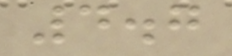4.7
